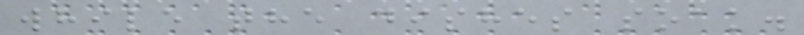while the dishes soak.
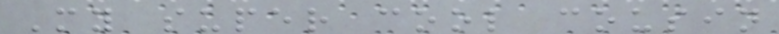My super cool cousin
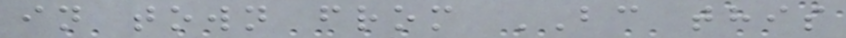in town from BC this
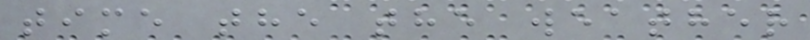time the the weather
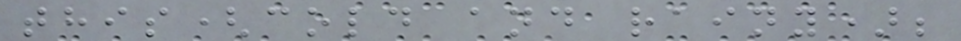this(cold and rainy);
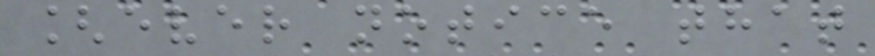[ever notice that
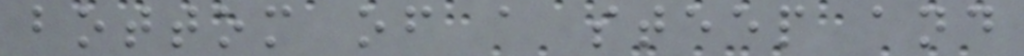bottom of a steep and
